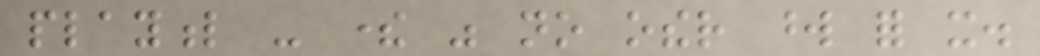playful - there was no other word for it.
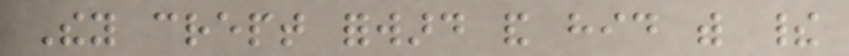They crept forward and hid with their
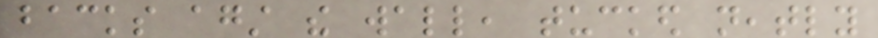backs against the wall, tucked neatly
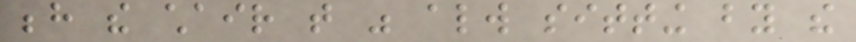behind the chair that was always sitting by the
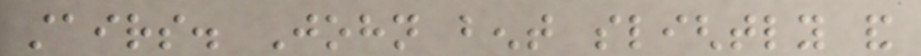stairs. John bent slightly and
